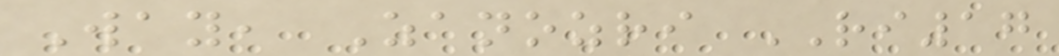Way, Zanozri RI17
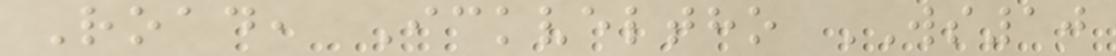Road, Ickveltho WS10
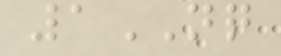1NQ
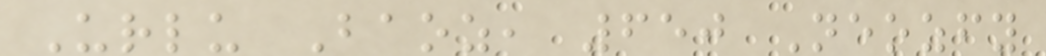Urlu Baoz, 650 Neozfy
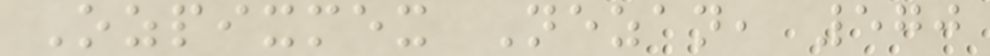Ozpixmex Nezan, 570
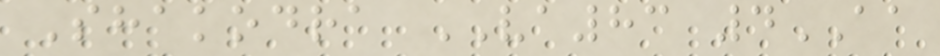Shakodra VA83 4AA
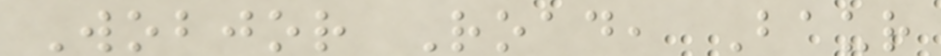Wobjor Road, Baur
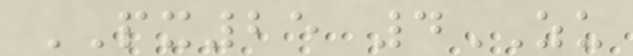PX25 4ZU
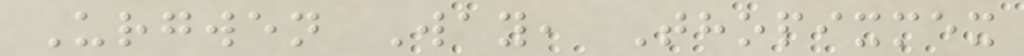Urgwen Way, Thopixmex
